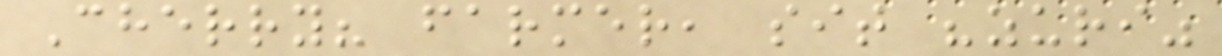Cherry? farmer, sit "zuri"
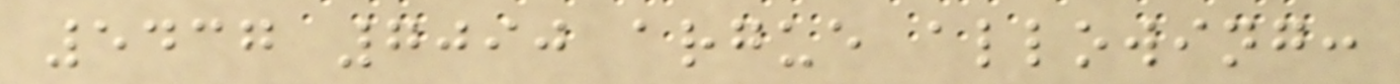5437 7090 argue allowing:
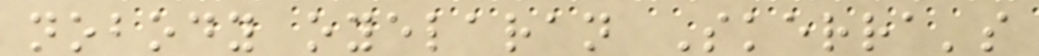nobody oyelaran Skerra's
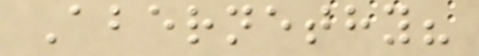Abernethy?
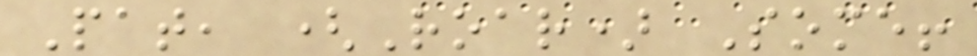Pat, (Roar) Some!
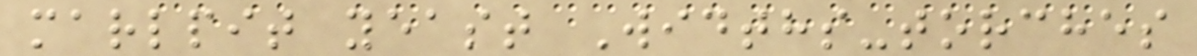marlpit yeast Widths-torches
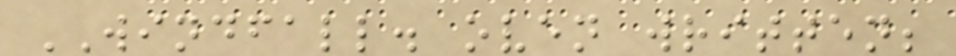WINDFALL. oven written;
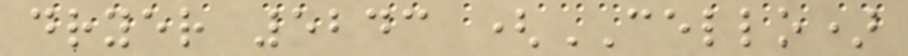dryer 5243 (CELLO)
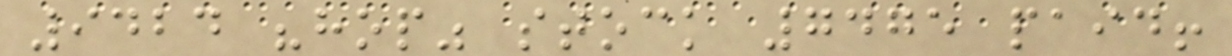9424 "hop" stock 7475 paid!
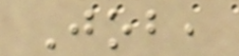Job,
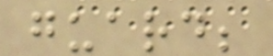guard;
